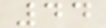44
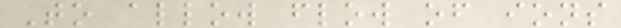To allow flow of ions
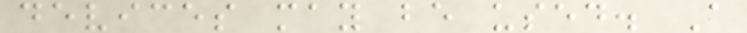devices may be used. A
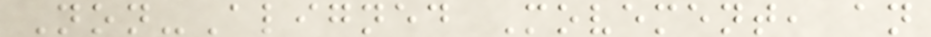Non-Aligned Movement, an
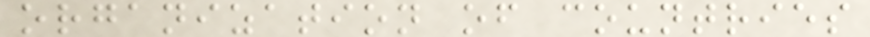organization of countries
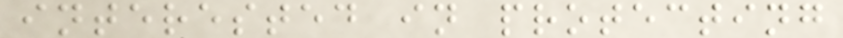interested in protecting
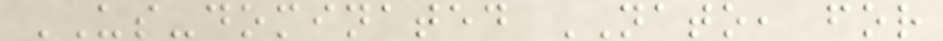US-dominated NATO, for
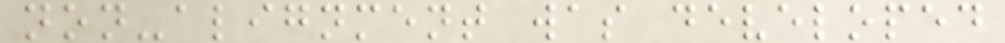non-alignment was developed
